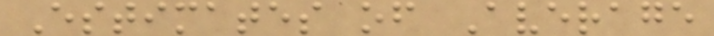Estimates of Average
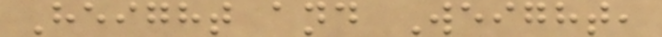Height and Weight,
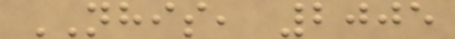NHIS, 2005
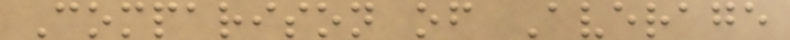Comparison of Average
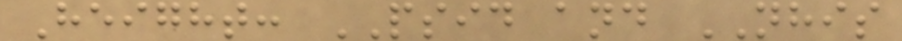Height: PSID and NHIS
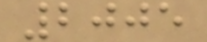2005
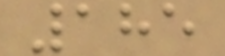185
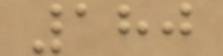180
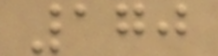170
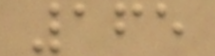165
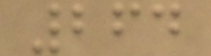264
